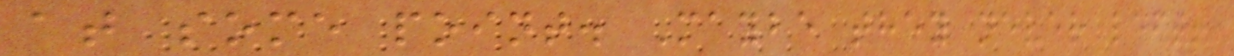at some point. Maybe they never left!
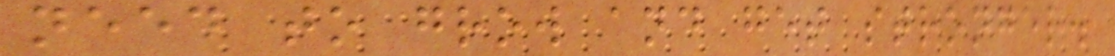need to grow and get stronger.
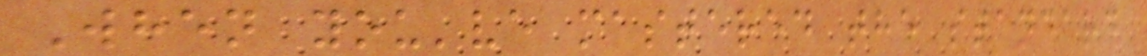When you've mastered the standard
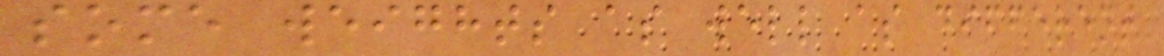some weights as well as different
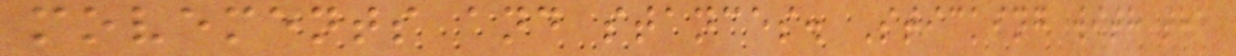movements and stances. Sticking with the
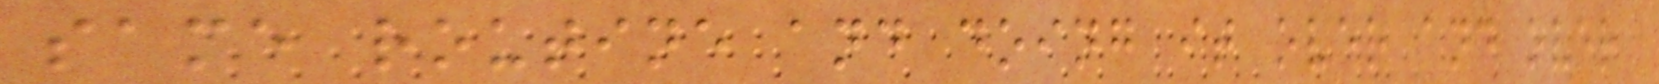same routine and doing it over and over
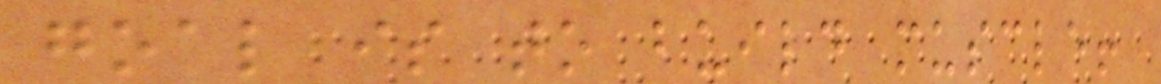goal is to build muscle!
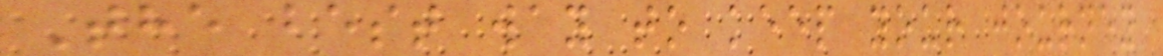The best way to keep your journey
